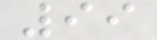99
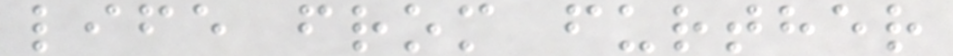life from further
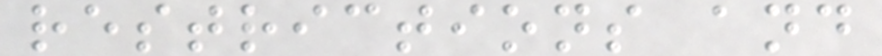restrictions and
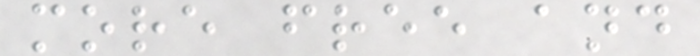more free and
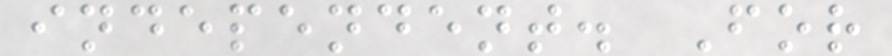independent. For
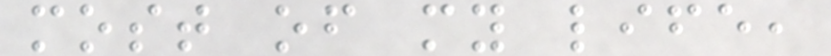most of my life,
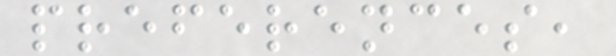preferences,
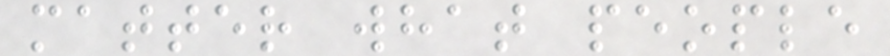matter what people
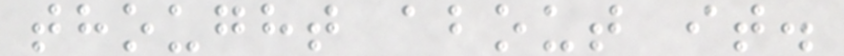thought about it.
